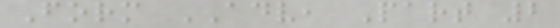Form ADV, Part 2
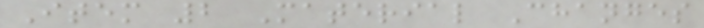Item 2 Material Changes
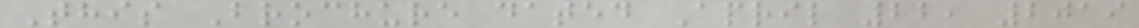This Brochure dated April 22, 2019
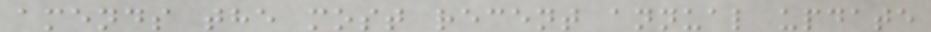amends the most recent annual update
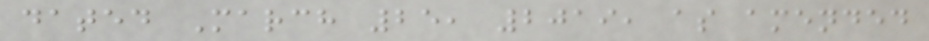dated March 25, 2019, as amended
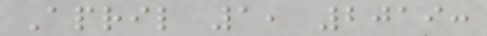April 1, 2019:
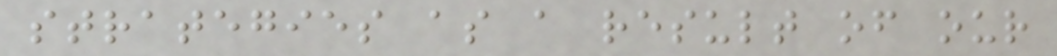strategies as a result of our
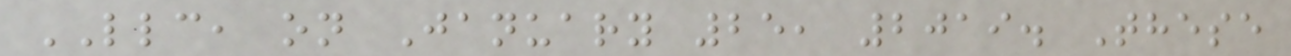LLC, on January 25, 2019. These
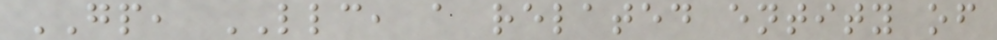GP, LLC, a related entity of
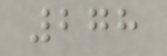278
